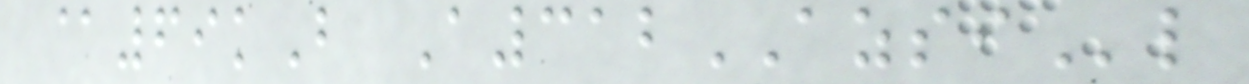@69kB A312AZSIl
